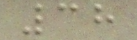38
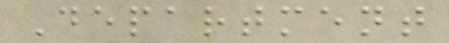Department
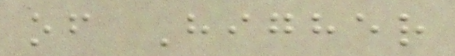of Higher
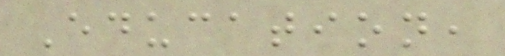Education,
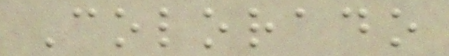Colorado
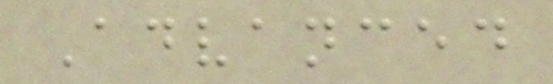Advanced
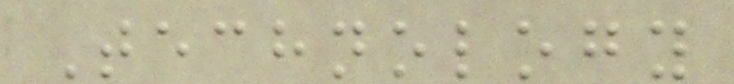Technology
